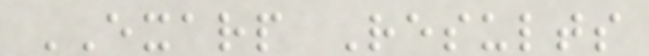EXARP Results
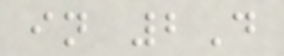in 2D
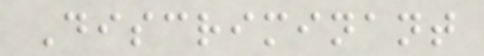Discriminant
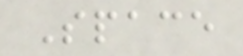Space
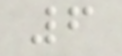6
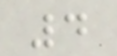4
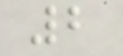2
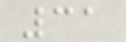31
